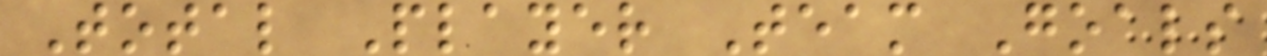Total Player Team Goals
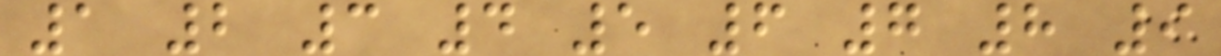1 2 3 4 5 6 7 8 9
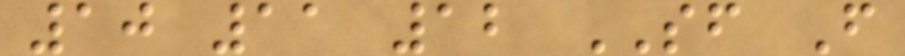10 11 12 SF F
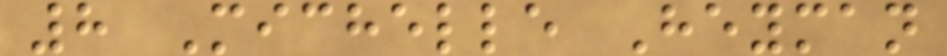8 Michelle Heyman
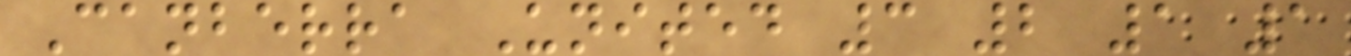Canberra United 3 2 1 1
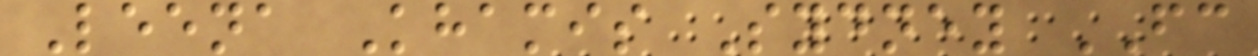Leena Khamis Sydney FC
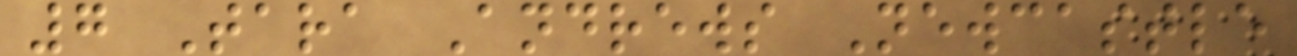7 Tara Andrews Newcastle
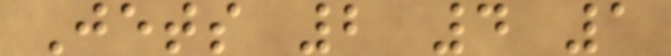Jets 2 4 1
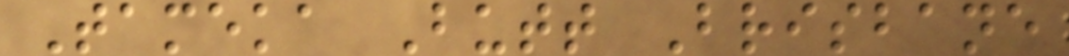Tameka Butt Brisbane
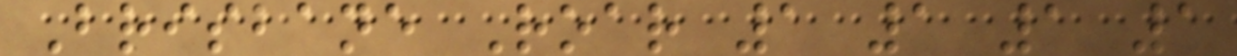Brisbane Roar 1 1 1 1
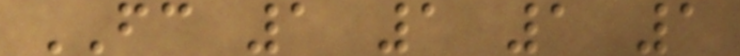FC 1 1 1 1
